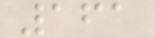161
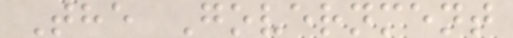The Government
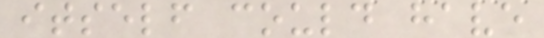itself could have
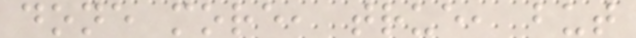done more, true, but
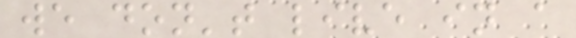we don't live in a
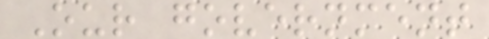Our government
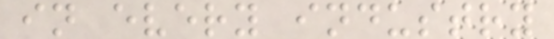in every industry
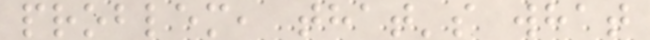problem, that's what
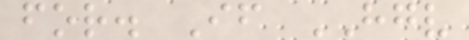for. If HGV
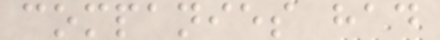companies had
